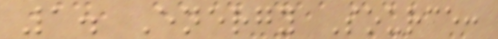1. Energy Source:
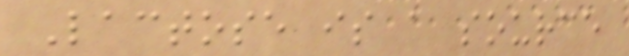Lactose is a source
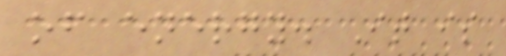of energy. It is
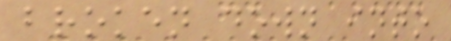broken down into
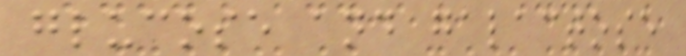glucose and galactose
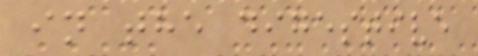in the digestive
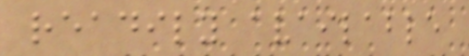readily available
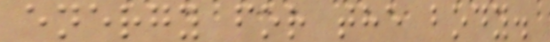energy for the body.
